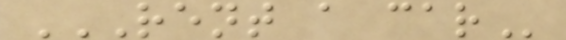RENT A CAR
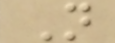N
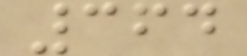364
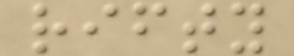rifty
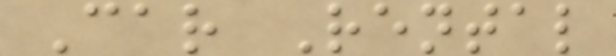Car Rental
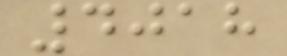4018
